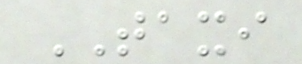TAXI
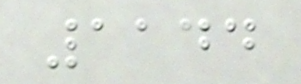1144
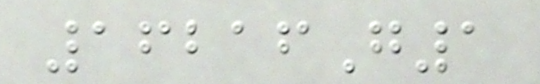16216G1
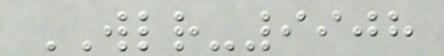WLR-9908
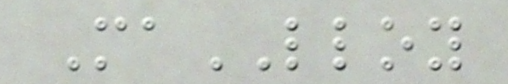MaLLOY
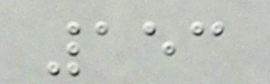153
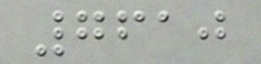7610
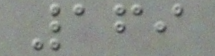169
